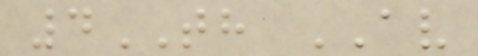4TH AV
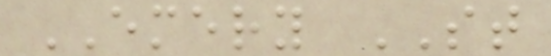EMERY ST
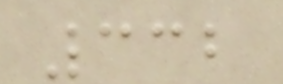332
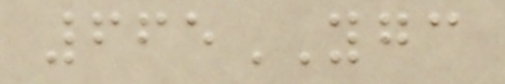665YGC
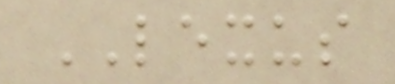LEXUS
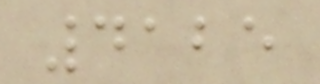4125
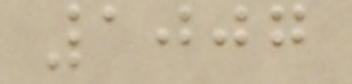1007
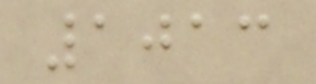1013
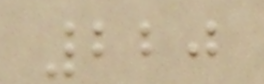220
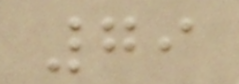79
